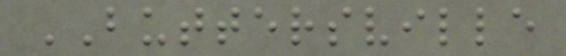BUTTERSVILLE
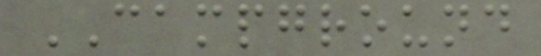CAMPGROUND
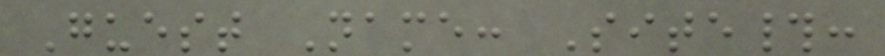Guest Name: Site#:
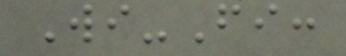Wi-Fi:
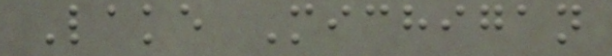Lake Michigan
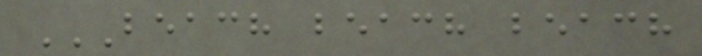BEACH BEACH BEACH
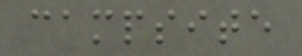campsite
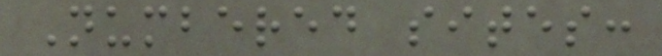Numbered sites:
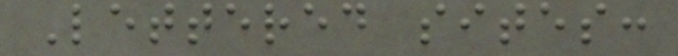Lettered sites:
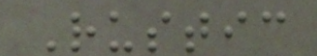Rustic
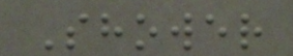Shower
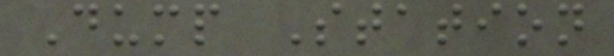Dump Station
